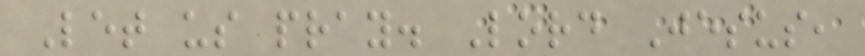Let us pray. Lord Jesus,
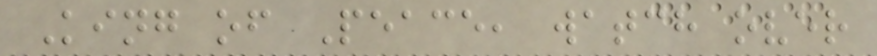King of Peace, watch over
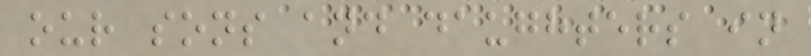our sons and daughters in
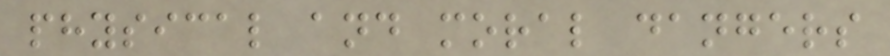physical and moral dangers
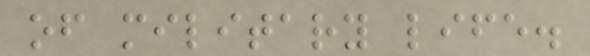of military life.
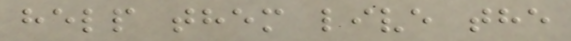help them live the
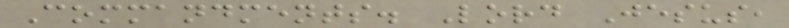Commandments. Lord Jesus,
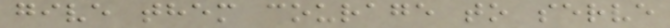give them courage to serve
